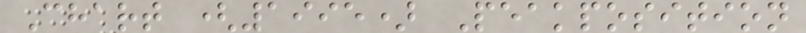Chart (1995) Peakposition
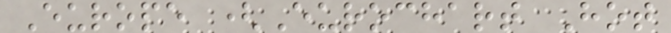Europe (Eurochart Hot
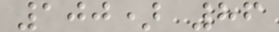100) 86
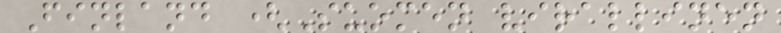Finland (Suomen virallinen
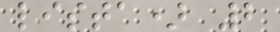lista) 2
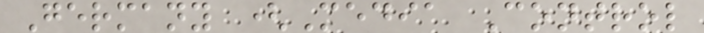Germany (Media Control
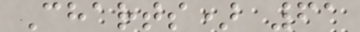Charts) 61
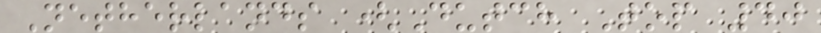Netherlands (Dutch Top 40
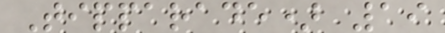Tipparade) 19
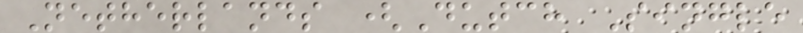Netherlands (Dutch Single
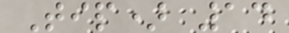Tip) 14
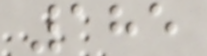185
